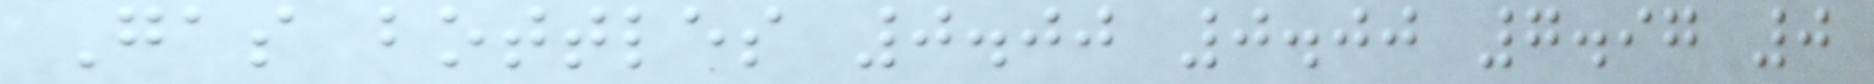Gas bottles 0.00 0.00 7.97 0
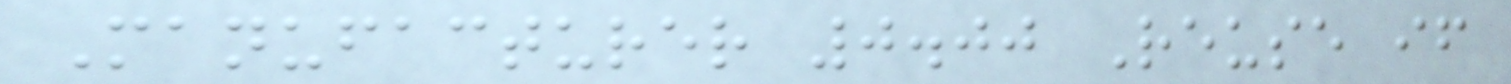Manufacturer 0.00 Reuse if
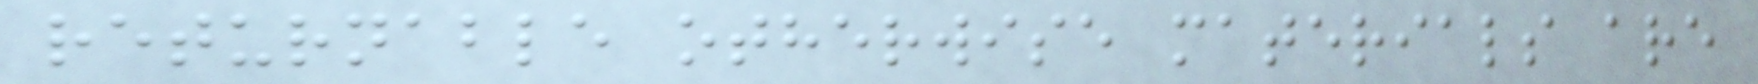returnable otherwise materials are
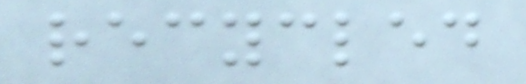recycled
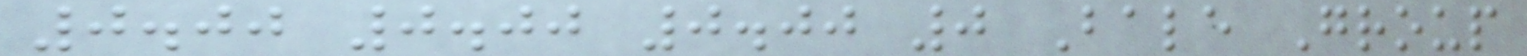0.00 0.00 0.00 0 Bale Group
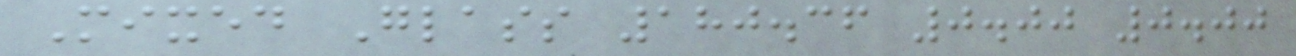Mixed Glass 180.36 0.00 0.00
